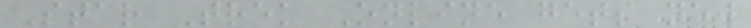Star Trek Online gets new
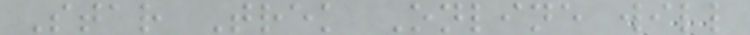Star Trek Online will
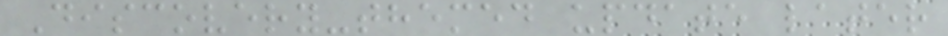Discovery-themed update later
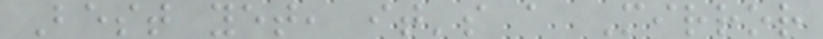Best yet, it's a Mirror
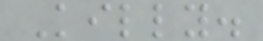Killy.
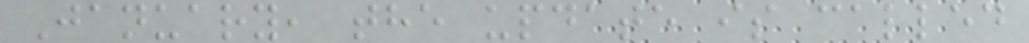January, the update is called
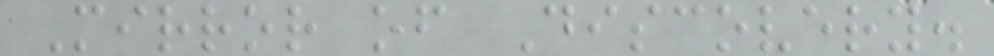Mirror of Discovery.
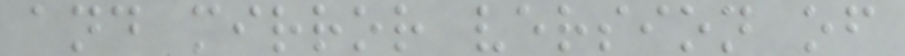and mirror version of
